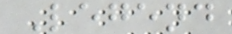Legend
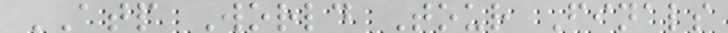ATP World Tour Finals
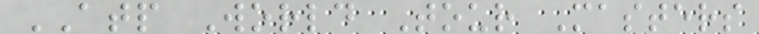ATP World Tour Masters
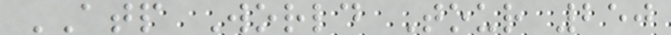ATP World Tour 250
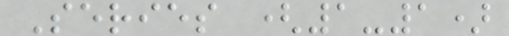Series (1-1)
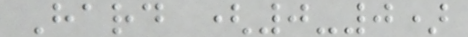Hard (0-0)
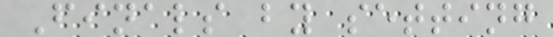Finals by setting
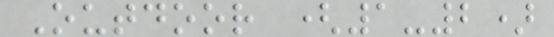Outdoor (1-2)
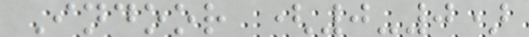Indoor (0-0)
